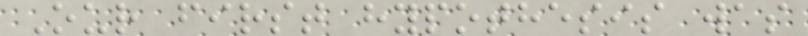Our first hypothesis was
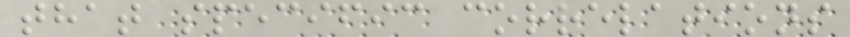that specific correlations
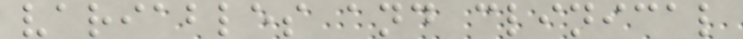variables and clinical
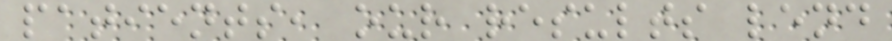patients, our results lend
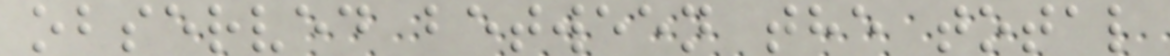observed between the total
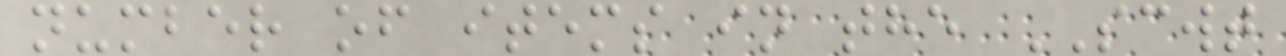number of items in the SCWT
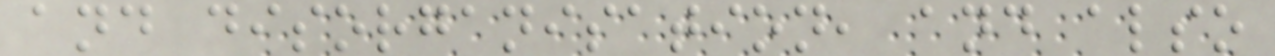and disorganisation, and also
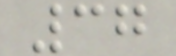37
